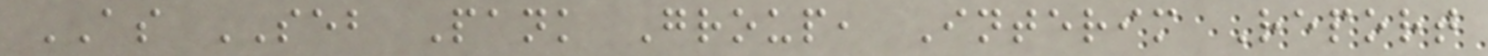AS SEB Pank Group, Interim Report
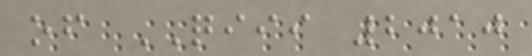of QIII 2010
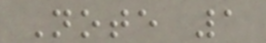Note 1
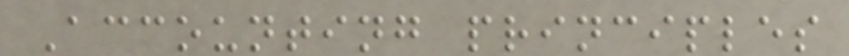Accounting principles
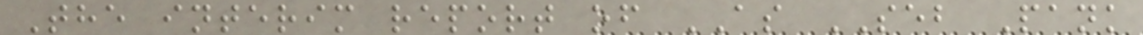The interim report of AS SEB Pank
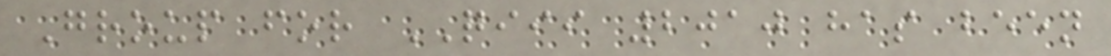Group for QIII 2010 has been
